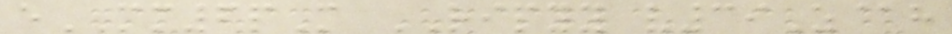eMM6pM RIPYY v39Z@h
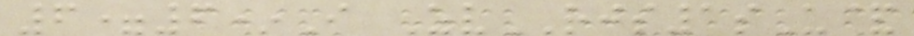6=6*I ZvRJS1sU&
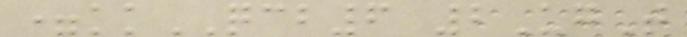=kkQCB6 2UgT
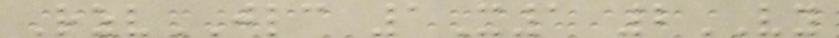RzvJLC 1X1 2VY
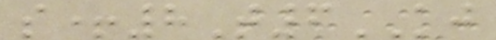s+8T6KJ
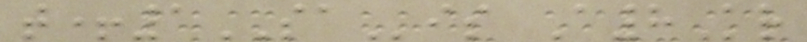t+1SAis A8Kr
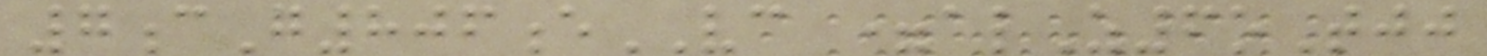7cG806eVC =alZ6oTjj
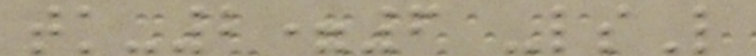tk-2=6 -lsL
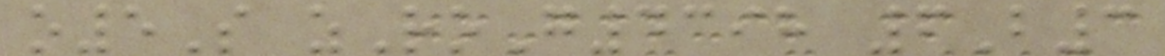o5S zRoG4398 6B3
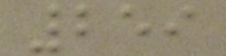259
